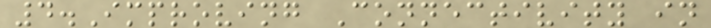4.Improving Connectivity in
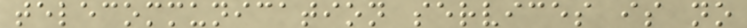telecommunication services is no
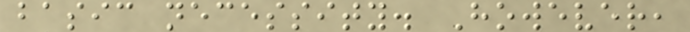basic necessity. However,
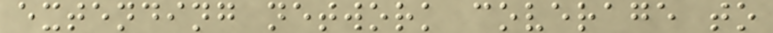extending network coverage to
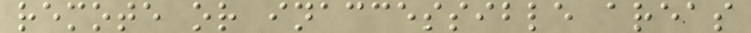remote or inaccessible areas
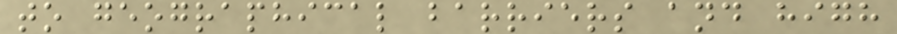to geographical barriers and high
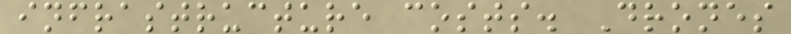infrastructure costs. Drones
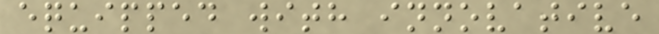equipped with innovative
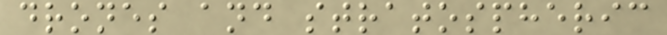drones and stratospheric
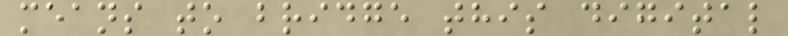means to bridge this digital
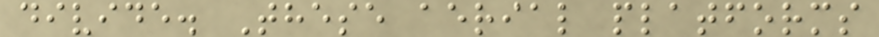divide. These aerial platforms
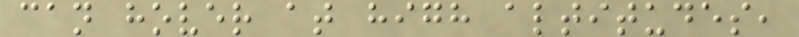can hover at high altitudes,
